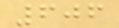606
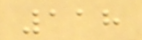118
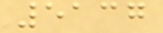5137
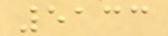5133
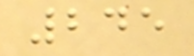245
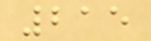215
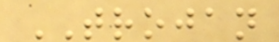TROJAN
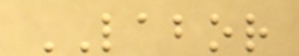LABOR
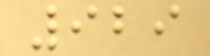929
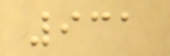931
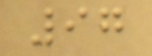97
